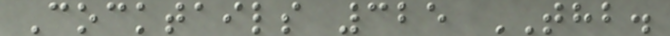Cocktails 325 THB.
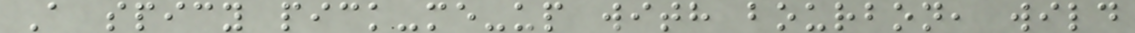A spicy pick-me-up with bourbon, wild
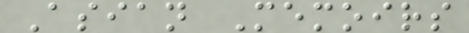Asian Memoirs
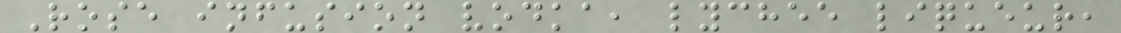Rose infusion vodka, lychee liqueur,
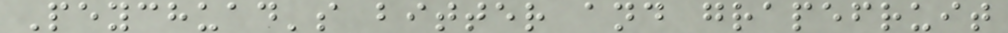Peychuad's bitter and grapefruit
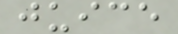juice
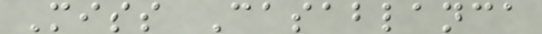Miss Casablanca
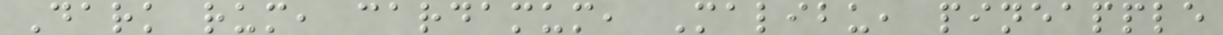Dark rum, cardamum, Malibu, pineapple
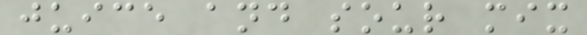juice and sour mix
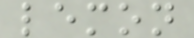lemon
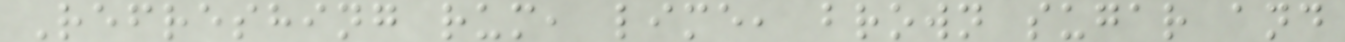Refreshing rum, lime, brown sugar and
